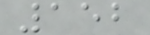152
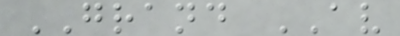GRAND AV
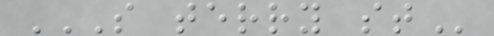S TERRY ST
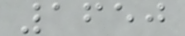1650
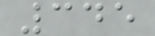345
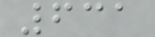631
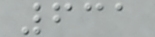631
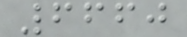6660
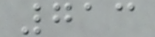713
